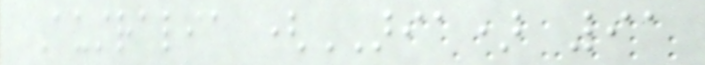Australia (ARIA) 91
